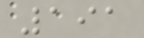191
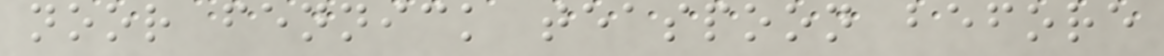noor fennick teaspoon before
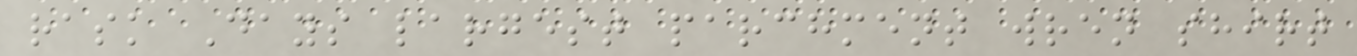rask Days largest parchment wren shirt
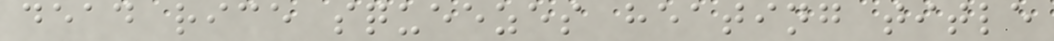dead rice squeezes heating title
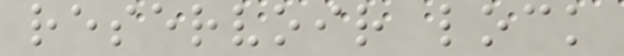reservoir lock
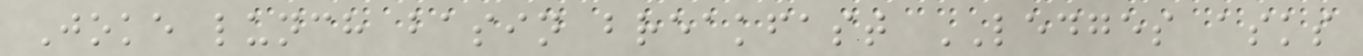Joke lunch basin breakfast LEDGES asks
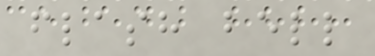flash bell
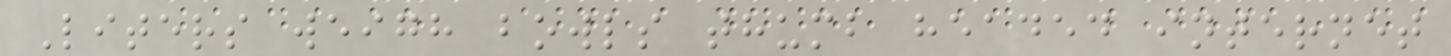Liters weigh bowls thumb headed internet
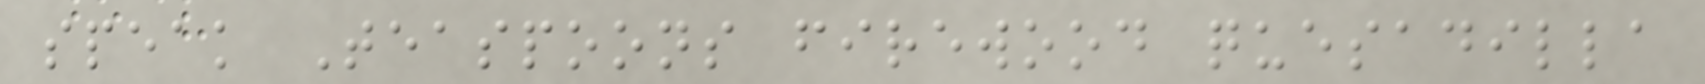speak Teaspoons firewood quesadilla
